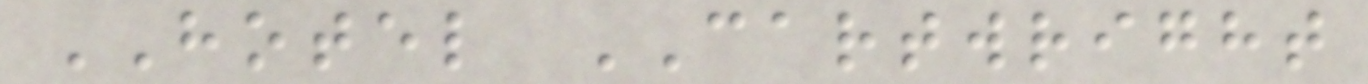HOTEL CARTWRIGHT
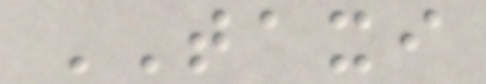TAXI
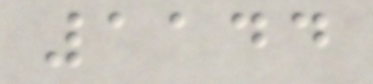1144
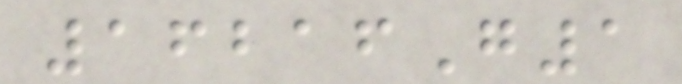16216G1
